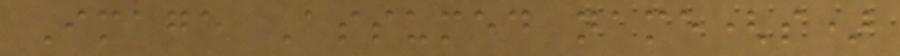Image Assumed name(s)
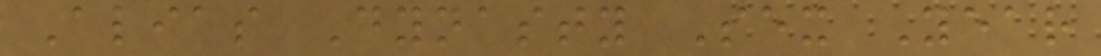Alias Dynasty Sex Year
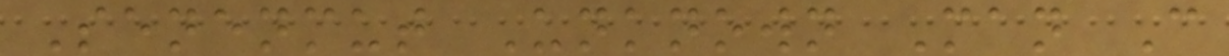Senenmut Unknown Man C
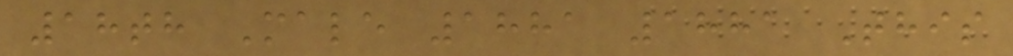18th Male 1881 1881 This
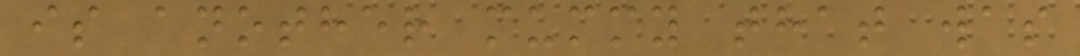is another mummy that was
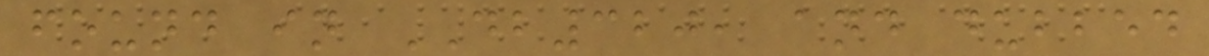found in DB320, and dubbed
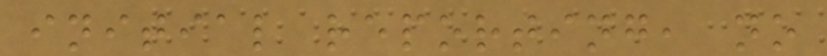initial reporting, no
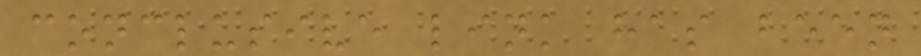conclusive link has been
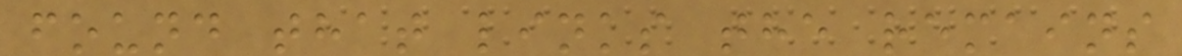found that links the remains
